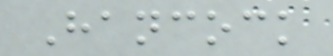Hancock
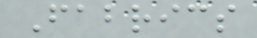Fabrics
